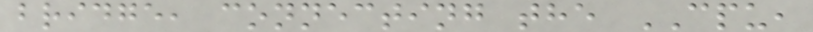bridge, connecting the CPU,
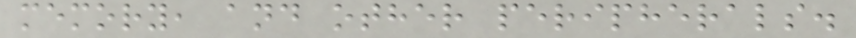memory, and other peripherals.
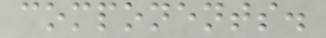components.
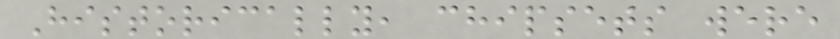Historically, chipsets were
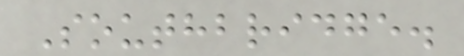Southbridge.
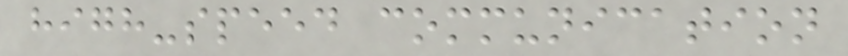high-speed communication
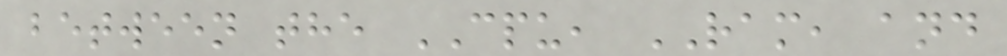between the CPU, RAM, and
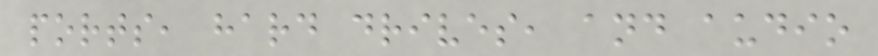ports, hard drives, and audio
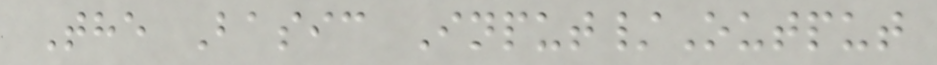The Basic Input/Output
